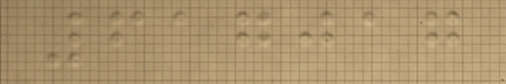617017
